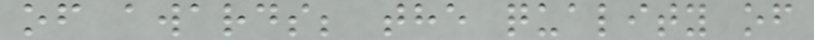of awards; the quality of
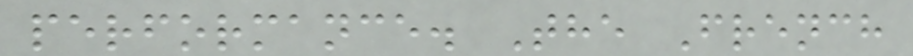performance. The French
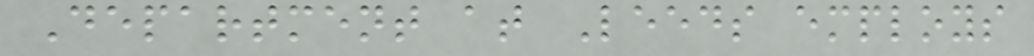Department at Leeds employs
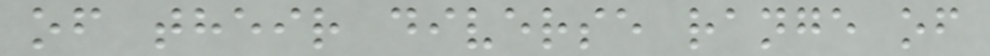of their diverse range of
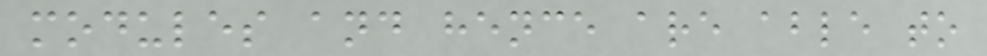modules and hence are able to
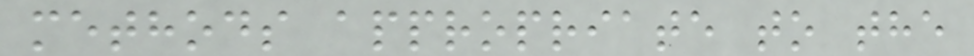methods appropriate to the
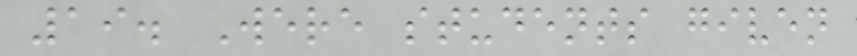19. Were students given
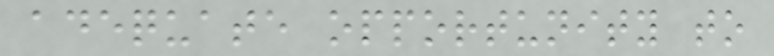adequate opportunity to
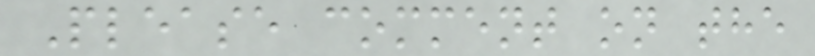Please comment on the
